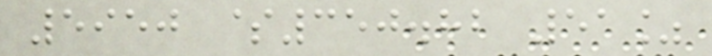5950 $350.82 51%
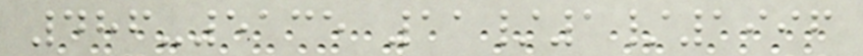486-5135 11/1/1996
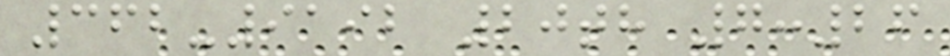362-9192 20th 7:26
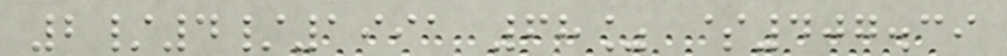2/4/1991 68% $407.39
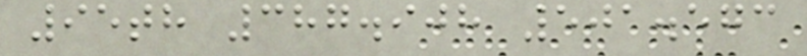95th 387.908 501.573
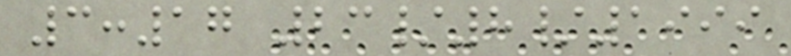3:17 23/8/1999
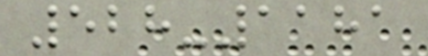528-1181
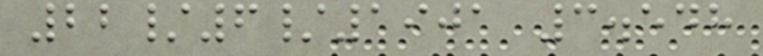22/6/1901 3.548
